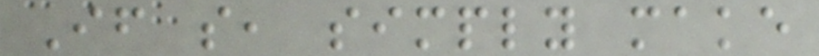If so, simply make
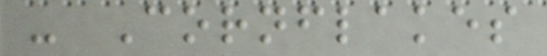- Cornflakes
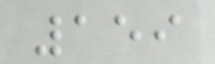159
